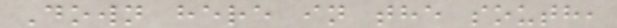Down here in the south,
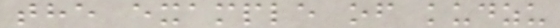the example of kudzu
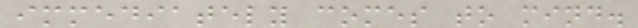immediately comes to mind.
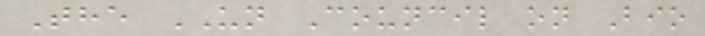The UN Council on Bio
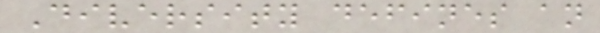Diversity defines an
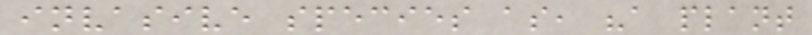invasive species as, "a plant
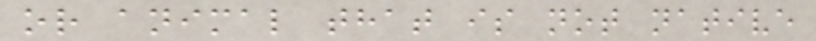or animal that is not native
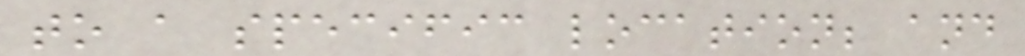to a specific location; and
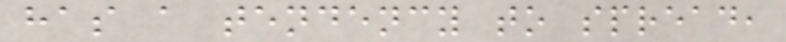has a tendency to spread,
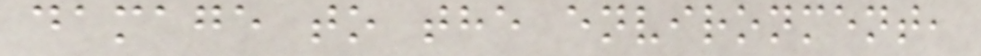damage to the environment,
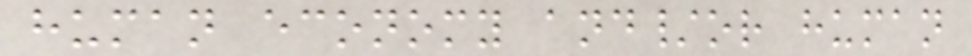human economy and/or human
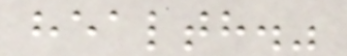health."
